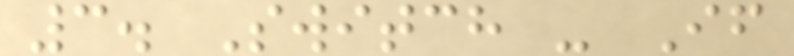3. Switch - If
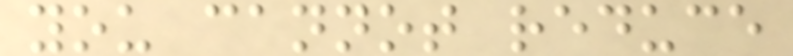you cannot reduce
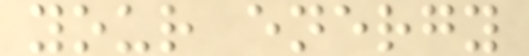your energy
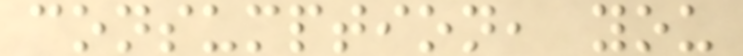consumption, you
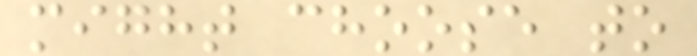might choose to
